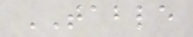TABLE
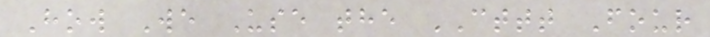How We Use the CTTT Four
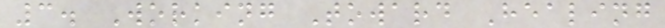3. Working Toward Healing
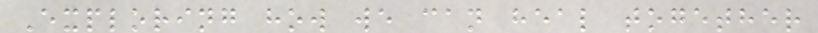Exploring how we can heal together
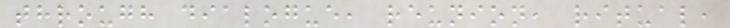through dialogue, reunion, ritual,
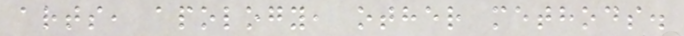arts, apology, other methods.
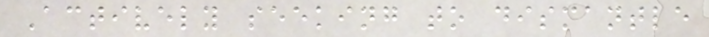Actively seeking to dismantle
